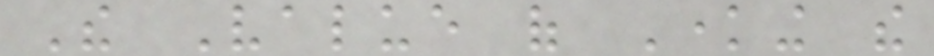The Value of Knowing the
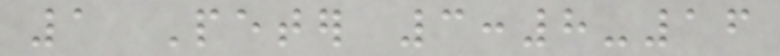1 Peter 3:8-16
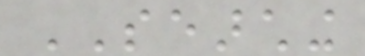SEARCHING
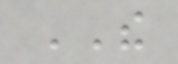THE
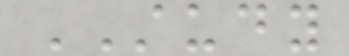STUDY
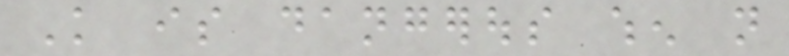Knowledge is dangerous when not
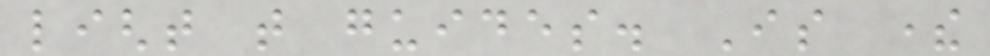light that guides. Is there
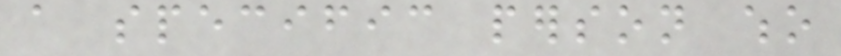a specific person who
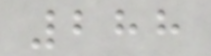288
